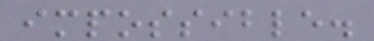impossible.
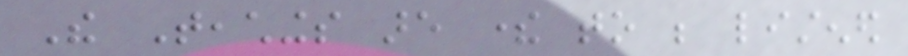The Teachings are there to be listened
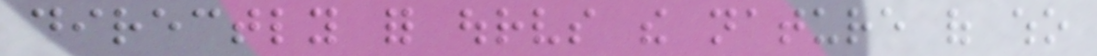directly for ourselves the nature of who
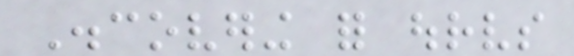Discovering for ourselves
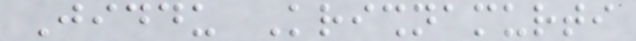Jiddu Krishnamurti
